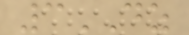3DZ
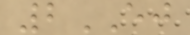2EJ
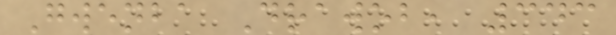Gwenba Drawob, 343
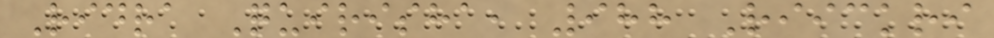Ridra Quirisha, 988 Riickri
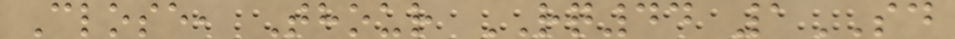Close, Thour RQ44 1SD
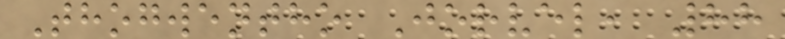Thogwentho Jorvel, 88
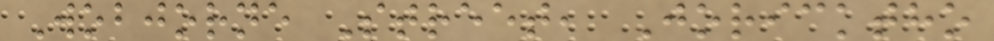Wobjorne Street, Joricktho
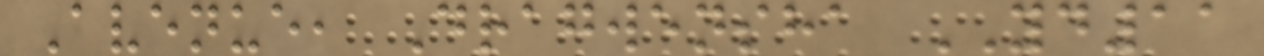Avenue, Dragwensha YD11
